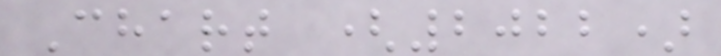Chart (2022)
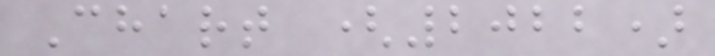Chart (2022)
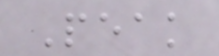Peak
